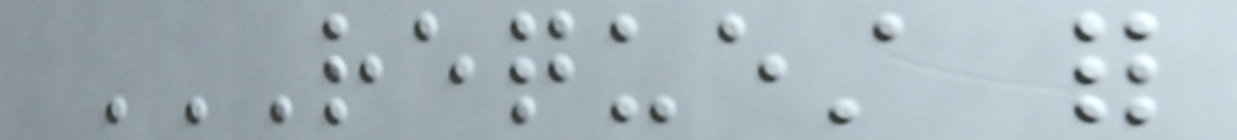REQUEST FOR
